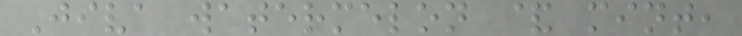Jiva watermelon & mint,
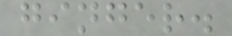ginger.
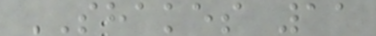SHAKES 11
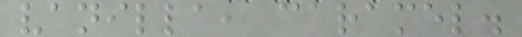vanilla, caramel.
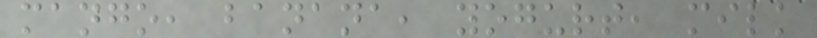mango, banana, yogurt, milk
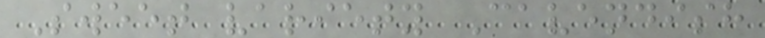Sweet variety Cavendish
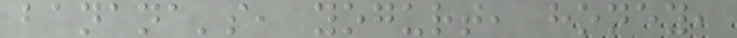banana's, yogurt, honey,
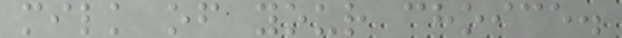milk of your choice.
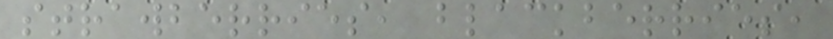strawberries, blackberries,
